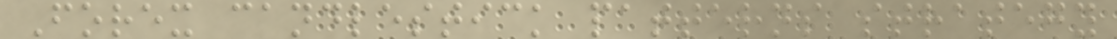Forex candlestick patterns strategy
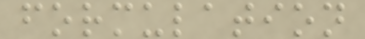formulation
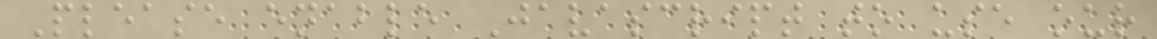Please enable Javascript to use our
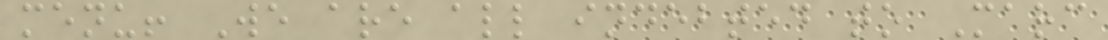menu! We are all indebted to Marc
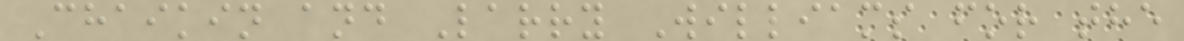Chaikin and Larry Williams for the
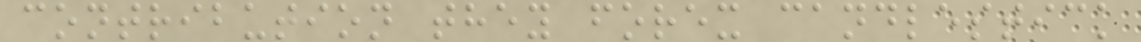contribution they forex candlestick
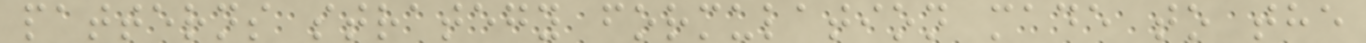patterns strategy formulation made to the
